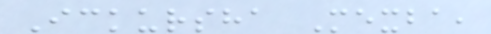Ickursha Mexba,
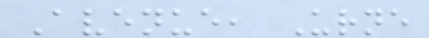Avenue, Urne
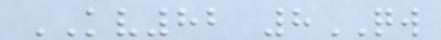KV82 8QW
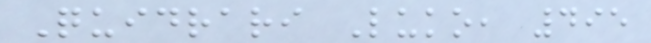Quidrari Luko, 495
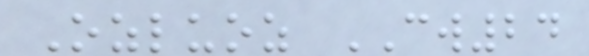Ozluoz CW24
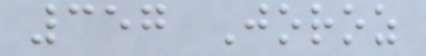357 Joroz
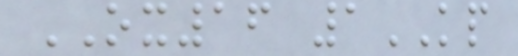OX16 1KP
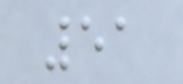51
